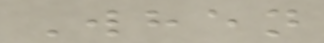When
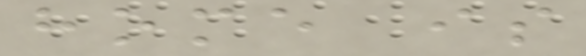home is
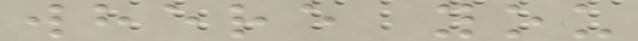where you
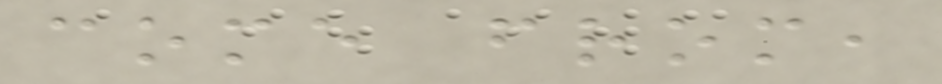come from,
